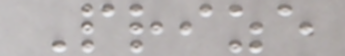Prize
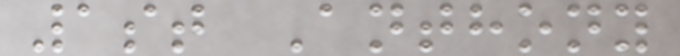1st Anthony
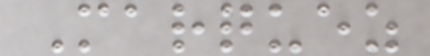Marquez
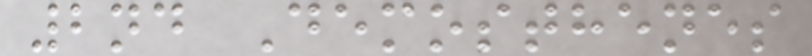2nd Demosthenes
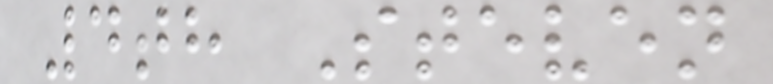4th Steven
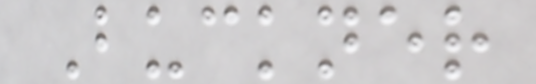Buckner
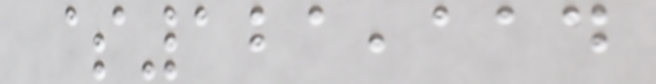$121,114
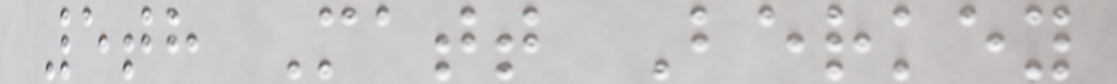5th Matt Berkey
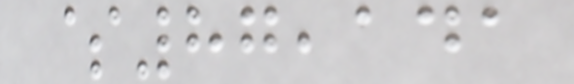$87,141
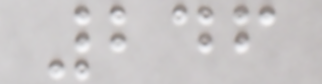246
